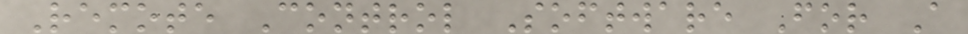Remote Control Software For A
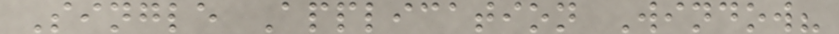Single Application Window?
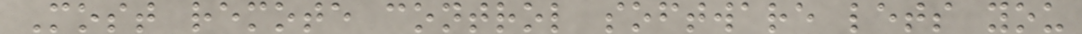Most remote control software lets you
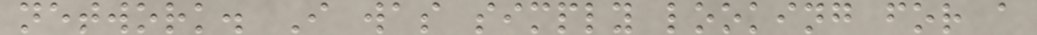network. I was simply looking for a
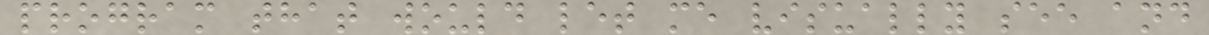program that would let me visually see and
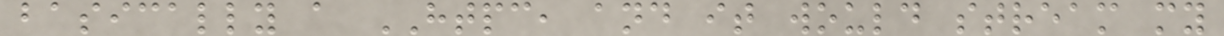basically a HTPC, and it would stream my
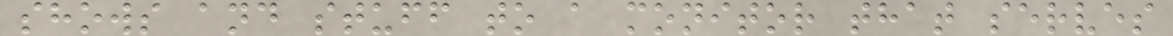shows and stuff to a monitor that serves
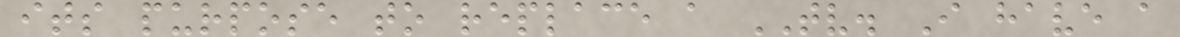its purpose to replace a TV. I have a
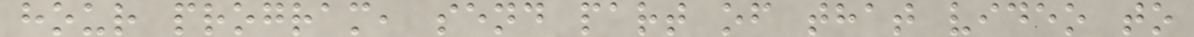hour program, send part of that video to
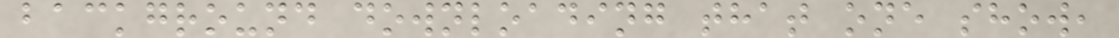background downloading that one show,
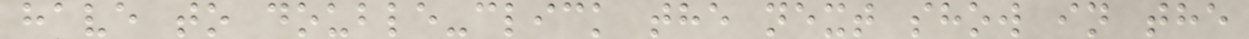have to double-click the next show in the
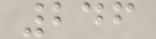246
